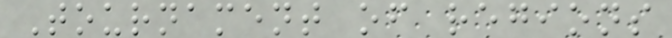Tournament of regions
